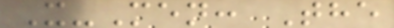X-Men: The
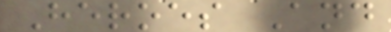Heroes And
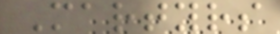Martyrs
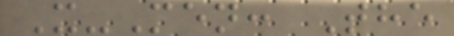X-Men: The
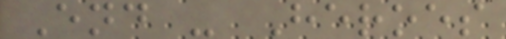End - Heroes
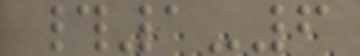#1-6
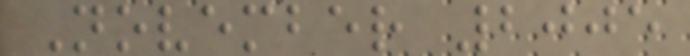November 2005
